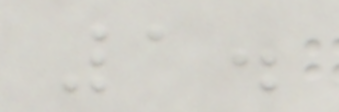1.
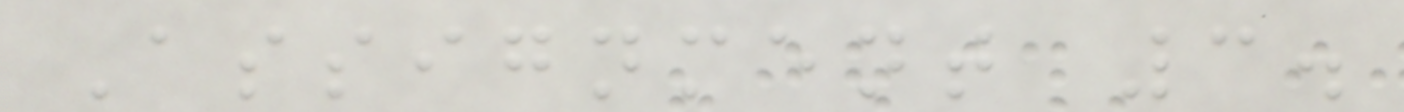Assignment 3.
